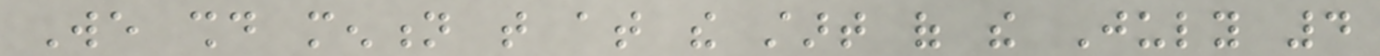We should mention that at the start of the July 4
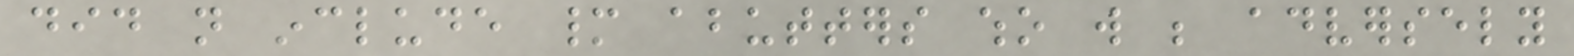did not include many abutters who will be adversely
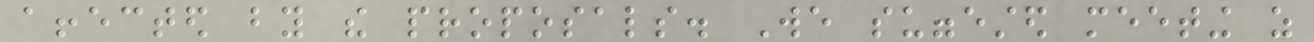affected by the proposals. We suggested meeting as
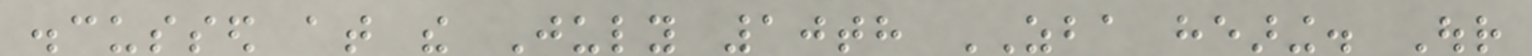discussed at the July 10th ZBA hearing. Our
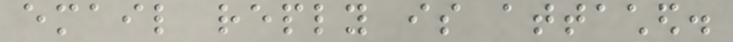email reply is attached.
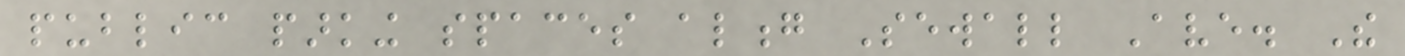public parking spaces along Sewall Ave. The
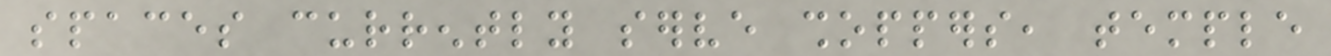spaces currently serve shoppers, temple
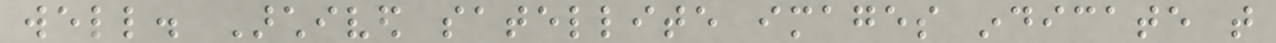well. Archived satellite images indicate that
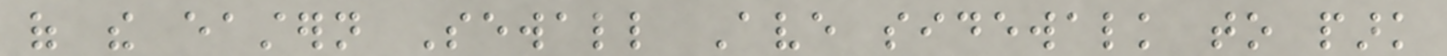of the eastern Sewall Ave sidewalk to park
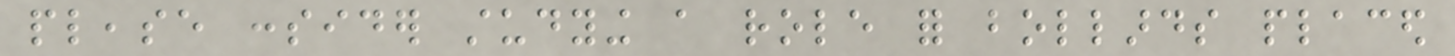please consider studying a role for bollards placed
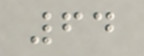64
